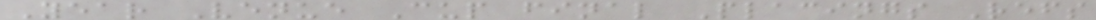Year Venue Cup final Placings Refs
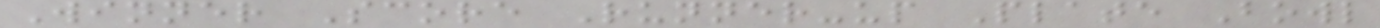Winner Score Runner-up Plate Bowl
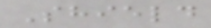Shield
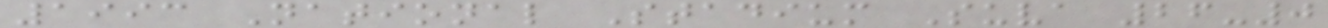1993 National Stadium Suva 26-0
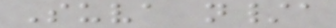Suva n/a
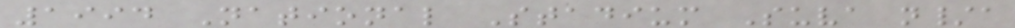1994 National Stadium Suva n/a
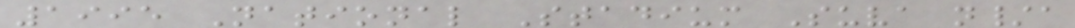1995 National Stadium Suva n/a
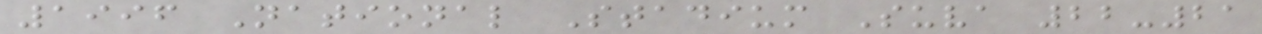1996 National Stadium Suva 22-21
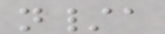n/a
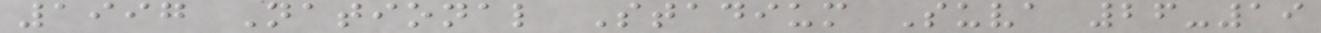1997 National Stadium Suva 26-19
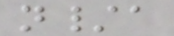n/a
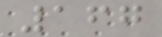167
